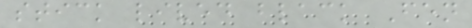stick lived black Fen
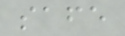safe
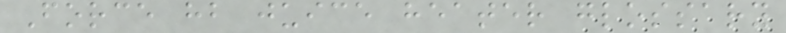Force hb juice heater glossary
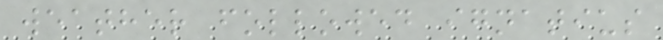weather followed ignatius
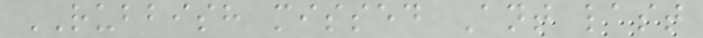RUBBISH missed Ant last
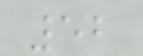52
